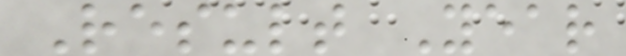Result Year
